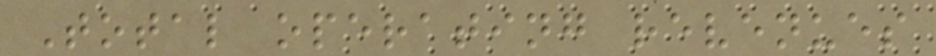Total operating revenues
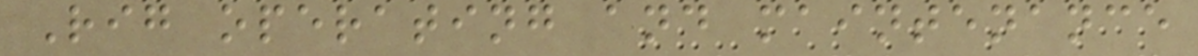Rig operating and maintenance
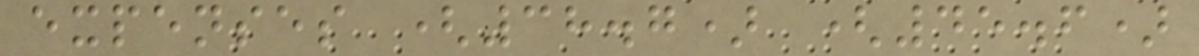expenses (38.7) (45.6)
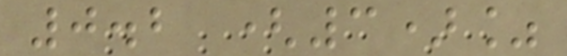0.2 (3)%
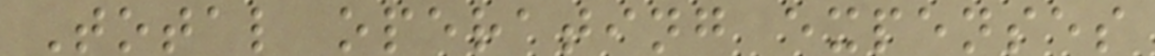Total operating expenses
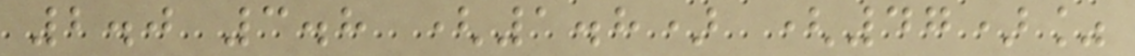2.0 3.8 (1.8) (47)%
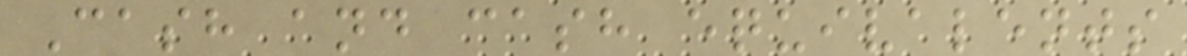Cash and cash equivalents
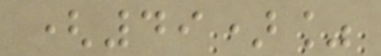(49)%
